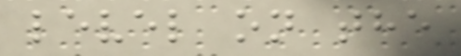level on the
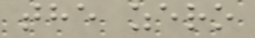the zero
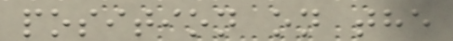position on the
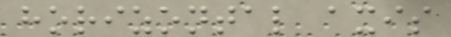horizontal axis
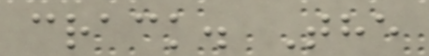crack. The
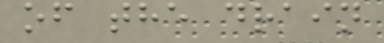of the drain
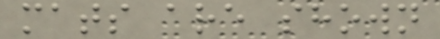mats are shown
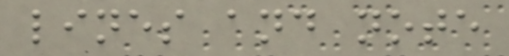lines and note
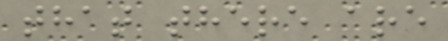that there are
